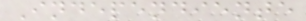Independiente
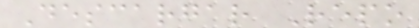Descargar Repo
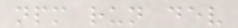npm run dev
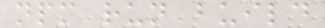npm run build
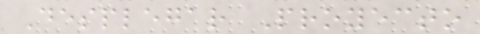Desplegar Proyecto
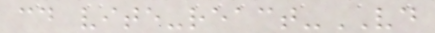cd vite-react-VD
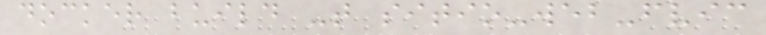docker build -t sitio-web-fvic
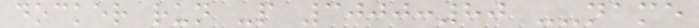docker run -p 3000:80 --name
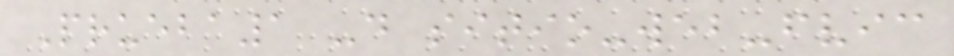Prueba1 -d sitio-web-fvic
